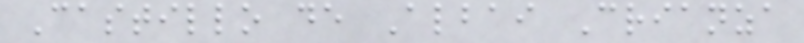Castillo de Albai Crianza
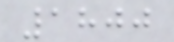1800
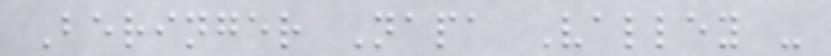Beringer Napa Valley -
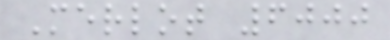Merlot 6000
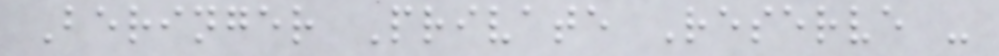Beringer Private Reserve -
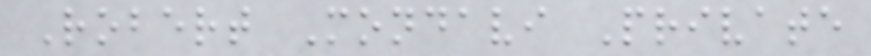Robert Mondavi Private
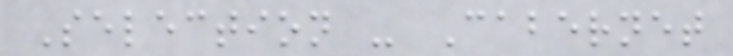Selection - Cabernet
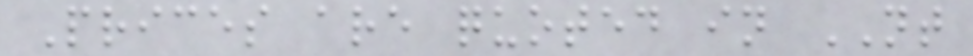Prices are quoted in NT
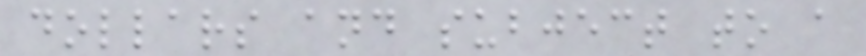dollars and subject to a
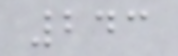243
